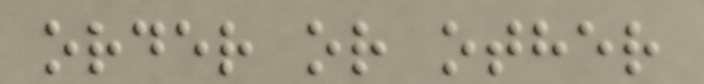order or other
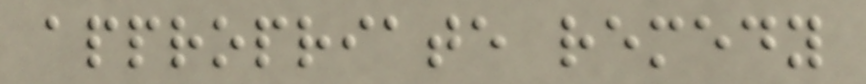appropriate remedy
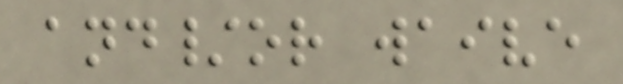and/or waive
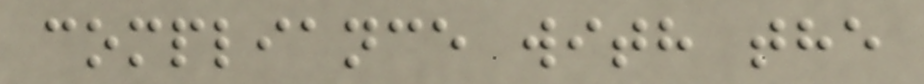compliance with the
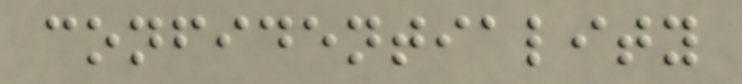confidentiality
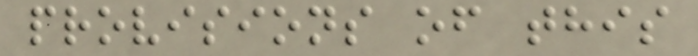provisions of this
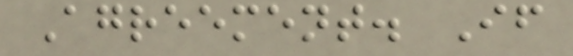Agreement. If
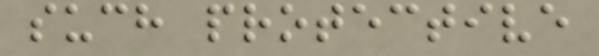such protective
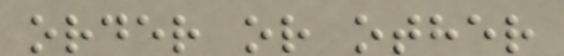order or other
